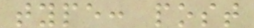type: post
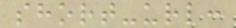short-url:
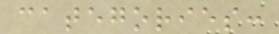categories:
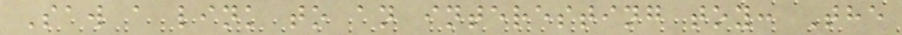Saw a link to an interesting toy: The
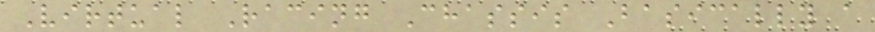Virtual Racing Chassis Basically a
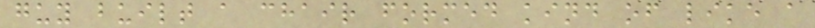guy built a chair formed kind of like a
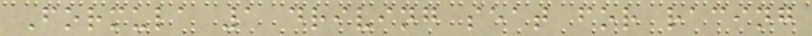Formula 1 driving seat for racing
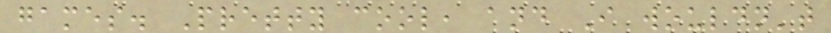games. Pretty cool, and I wouldn't
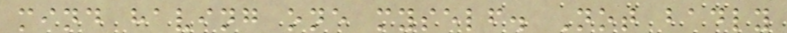mind having one myself. Not badly
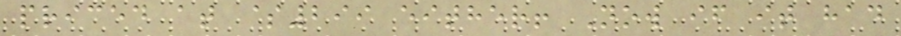priced at $299 either! Now if it had
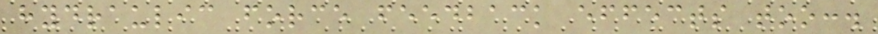hydraulic force feedback effects too:.
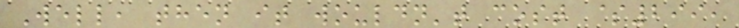Well, then it wouldn't cost $299,
